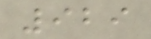929
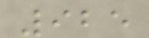925
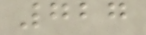727
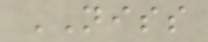NISS
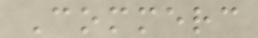Commerc
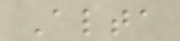Alta
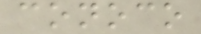conoco
